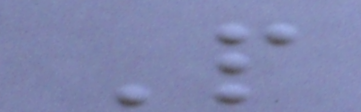P
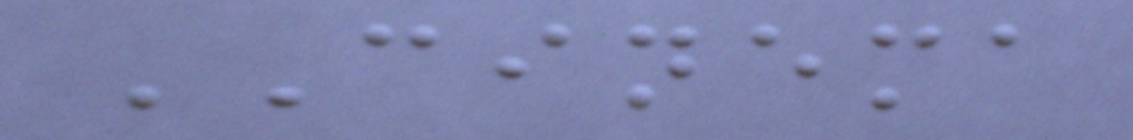CINEMA
